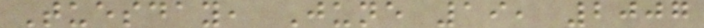Tuesday, June 19, 2007
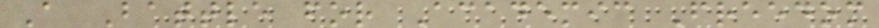A Battle for Academic Freedom
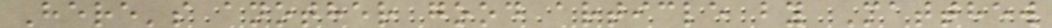Here's another good article by Matthew
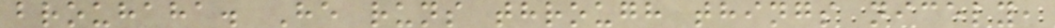brouhaha. He runs through things nicely,
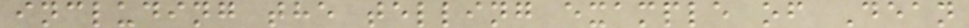including the telling example of Dean
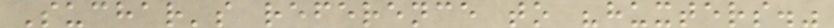Suchar's reference to "huxters."
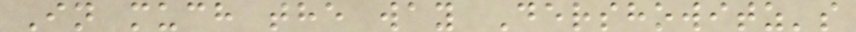In much the way Dershowitz's
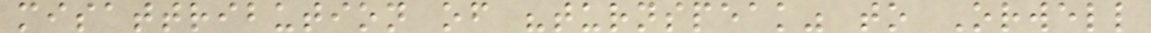misattribution of "turnspeak" to Orwell
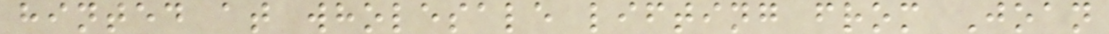hinted at wholesale lifting from Joan
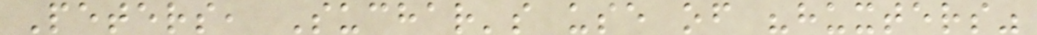Peters, Suchar's use of "huxters"
